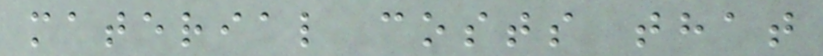material costs that
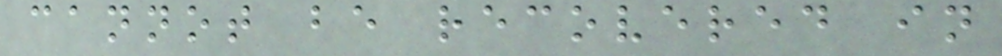cannot be recovered in
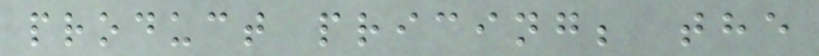product pricing; the
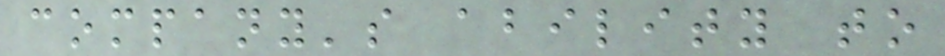company's ability to
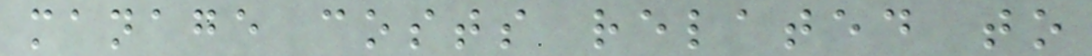manage costs related to
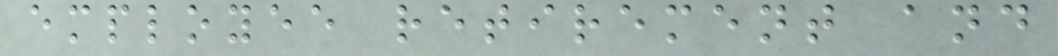employee retirement and
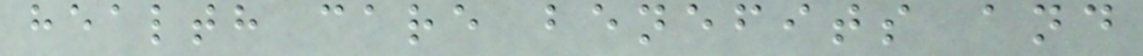health care benefits and
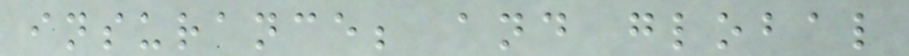insurance; and global
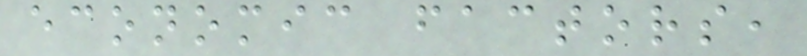economic factors,
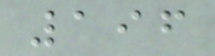196
